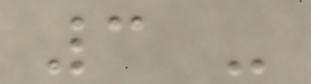3 -
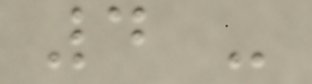4 -
